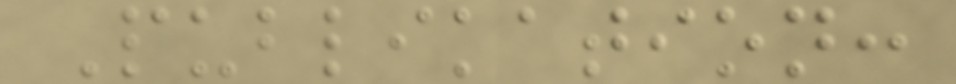Publikation:
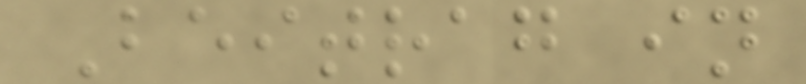Beitrag in
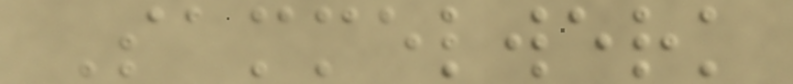Sammelwerk
